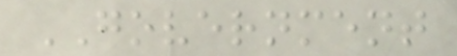GOVERNMENT
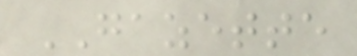GAZETTE
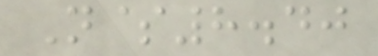N$8.40
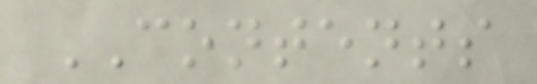CONTENTS
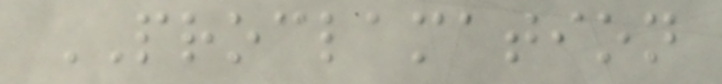PROCLAMATION
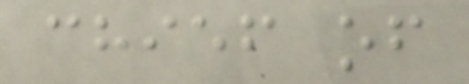chief of
